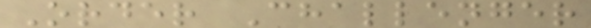Order Challenger
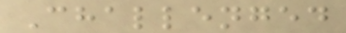Challenged
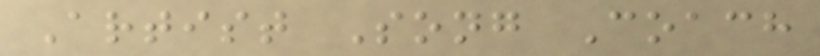Artist Song Coach
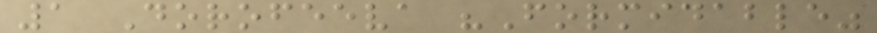1 Dorofeeva "Formidable"
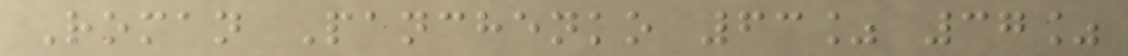Roman Panchenko 63% 37%
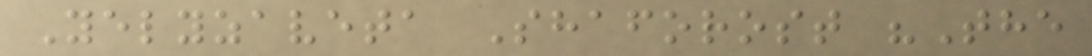Yelyzaveta Shaforost "The
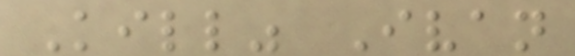Kill" Ivan
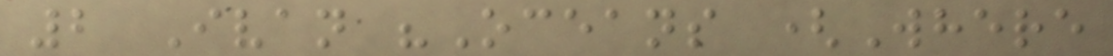2 Ivan "Oceans (Where
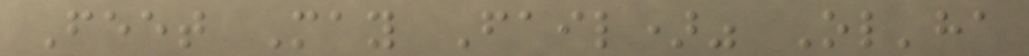Feet May Fail)" Ol'ha
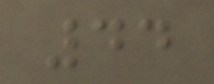44
